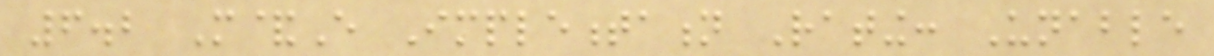6.2 M&E Implementation Rating: Unable
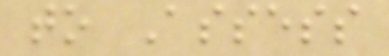to Assess
